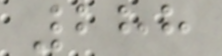288
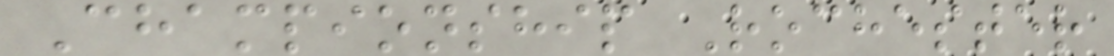Championship Rochester
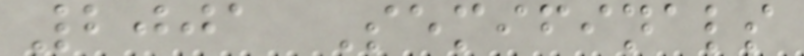2001 Semifinals
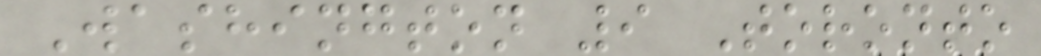Washington 9 Toronto
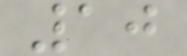10
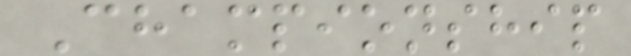Championship
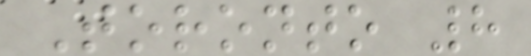Toronto 8
